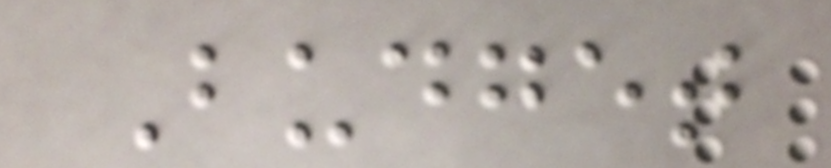Budget
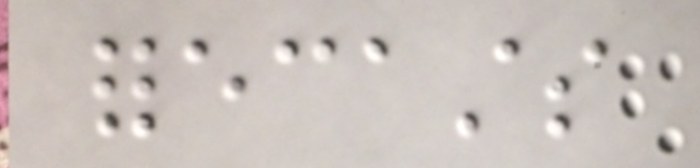forecasts
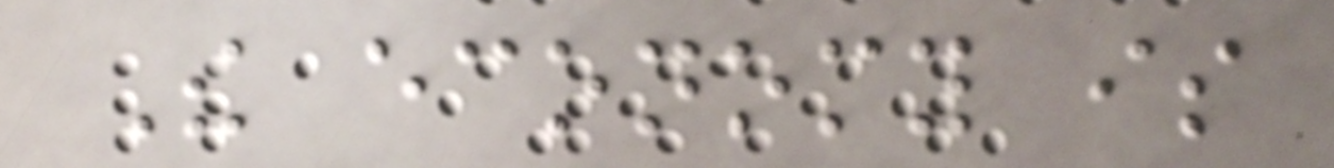The economy is
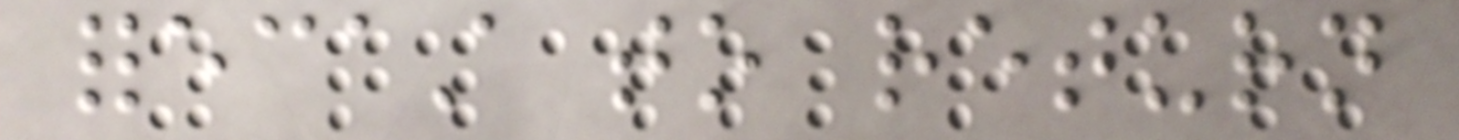forecast to return
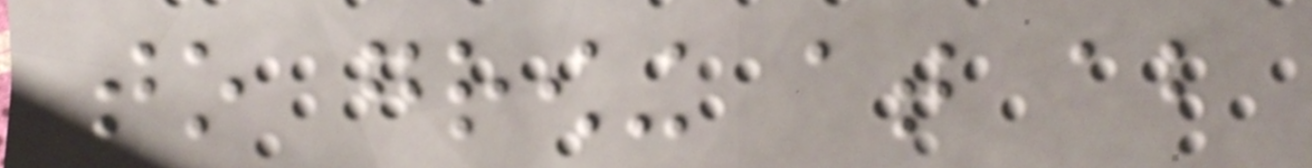to growing at about
